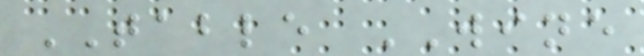TABLE WINE
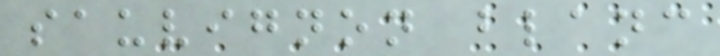sauvignon blanc
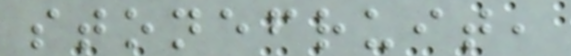stonefruit,
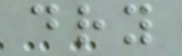dry
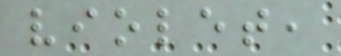violet,
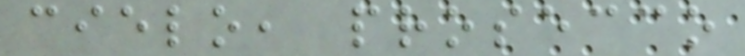cielo, prosecco
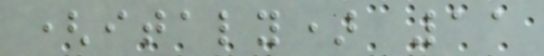(italy) 11
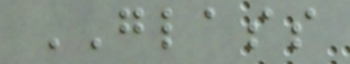GLASS
